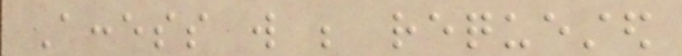Access will be requested
